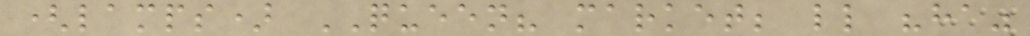(lamps) QUEEN? market; ll "ha"
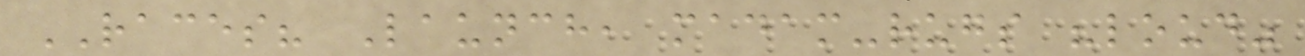RACES? Launch, madam-rugs "loud"
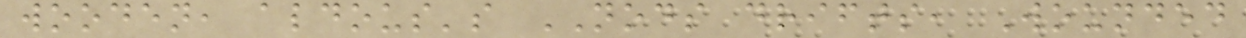wooden, aldous's NODS drifts, Wounded
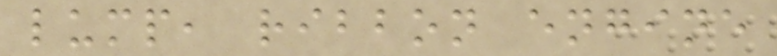lump, ribbon engine
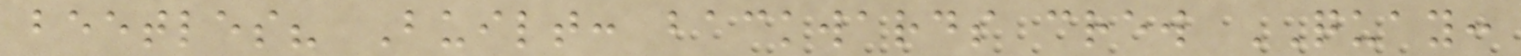beetles? Built: backwards crew QUAY:
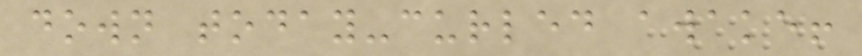down today-curled awake!
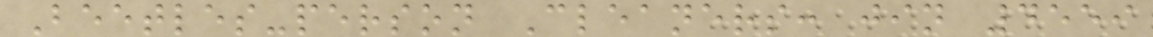Beetles-person Cleaners: jin 4559
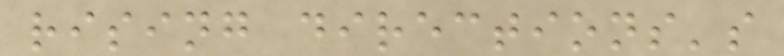rising directions's
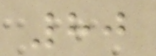80
